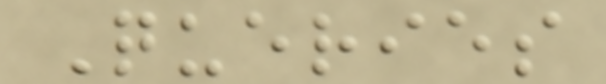Queries
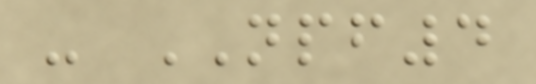- NPF4
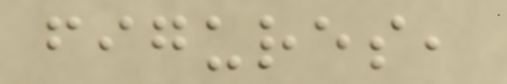figures,
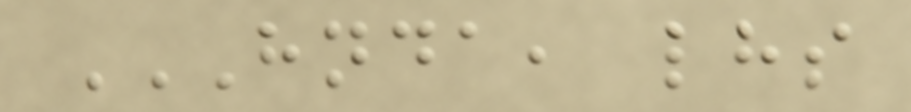HNDA, LHS
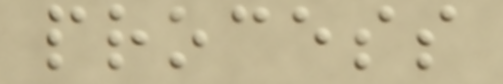process
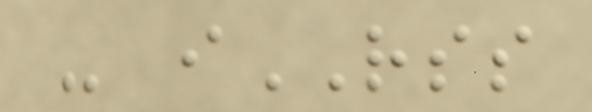- iRSS
